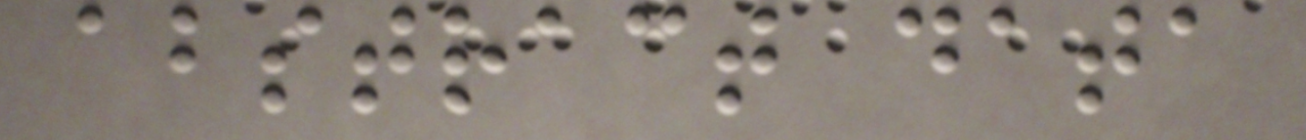abstract data
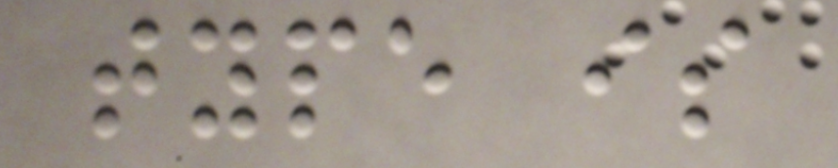type is
